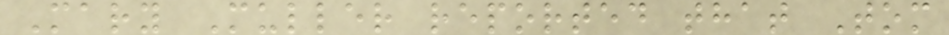Mary Muller reported that Tom
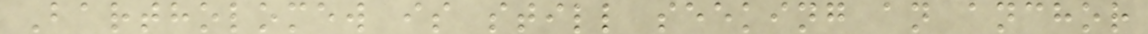Bartholomew is still seeking an anchor
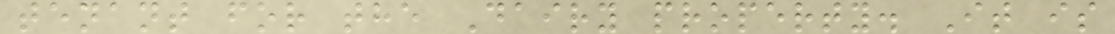tenant for the Dairy property. It is
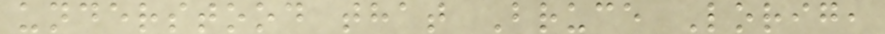understood that Bruce Lorig,
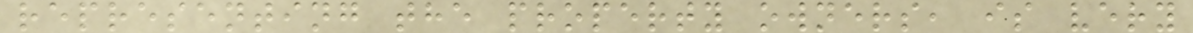representing the property owners, is very
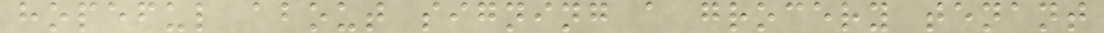hopeful about signing a grocery tenant
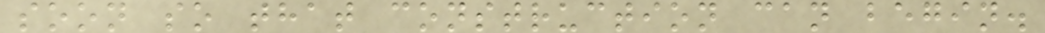soon so that construction can begin.
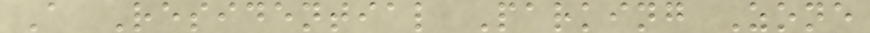A Residential Parking Zone
